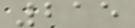215
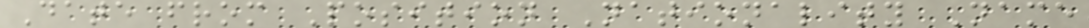Date from Position Nationality Name
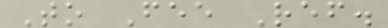To Fee Ref.
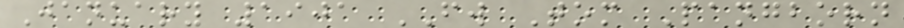January 1901 FW Tom Pangborn
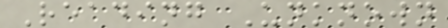Reading Unknown
